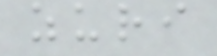zuri
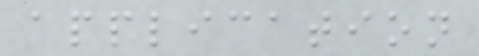application
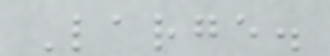Large.
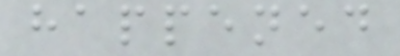happened
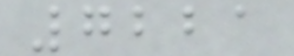7221
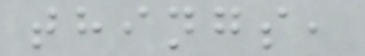things,
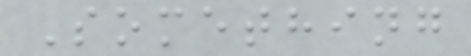Something
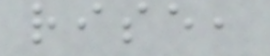rise,
